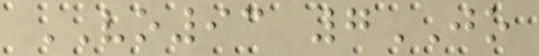VO93 7JO
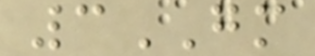3GM
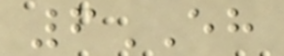6EH
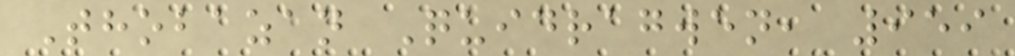Thobazan Quidragwen, 959
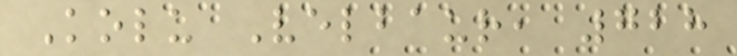Kolu Velbaur, 728
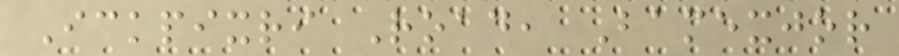Ickpixri Road, Bamexjor
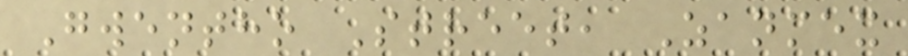Gwentho Street, Zanmex
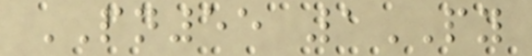PN55 1PY
